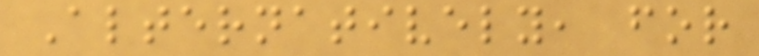Alternatively, for
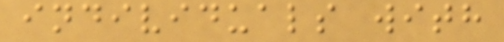individuals with
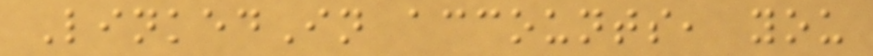LinkedIn accounts, you
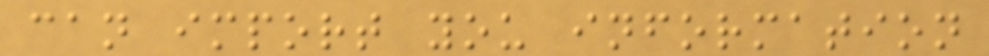can import you information
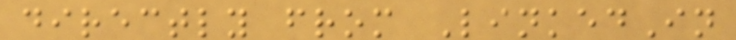directly from LinkedIn
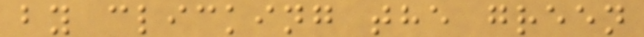by clicking the green
